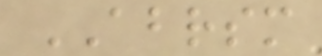ABRSM
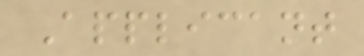Applicant
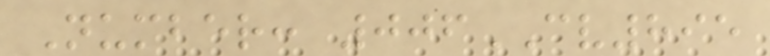Number: 006CV895
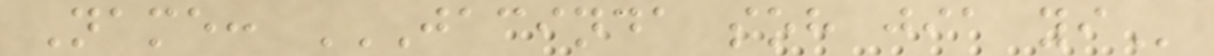Name: JACINDA SOH JIA YI
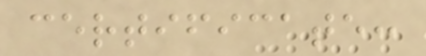certificate:
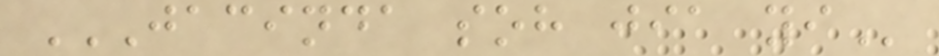JACINDA SOH JIA YI
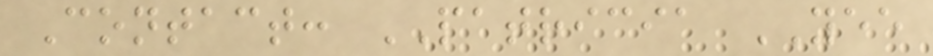Contact: PATRICIA YEE
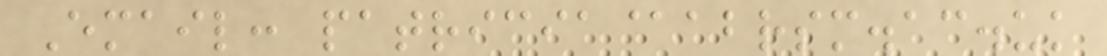Email: patricia@abrsm.ac.uk
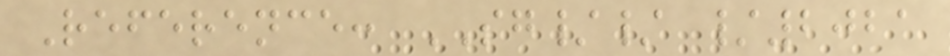Reference: SG// /2021
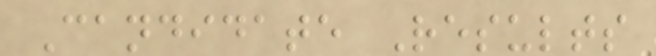Candidate Results
